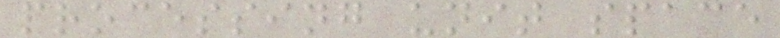processing unit space
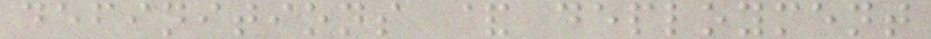definitions & deployment
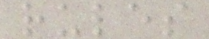rules
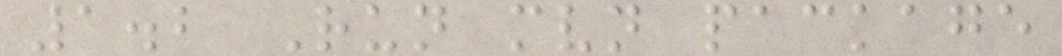1.2 Run mvn package
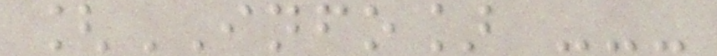[INFO] ---
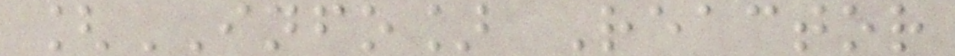[INFO] Reactor
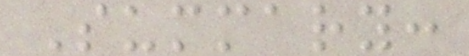Summary:
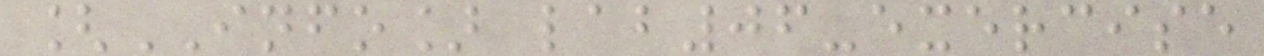[INFO] lab06-exercise
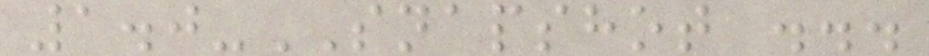1.0-SNAPSHOT ...
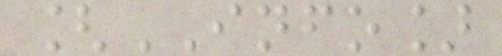[INFO]
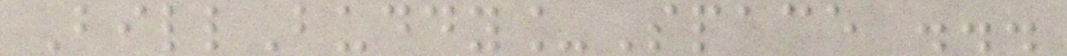BillBuddy_Space ...
